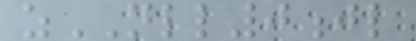zNLL0jl
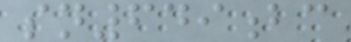sn649bc
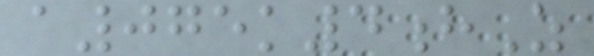a075k4hZ
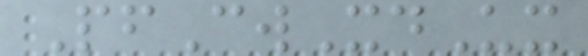PfCwXdUx
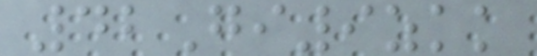42Gi9zkk
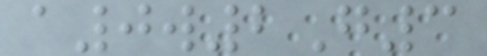a0w2G3
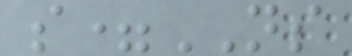s=NS
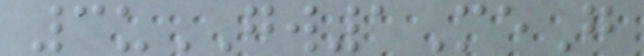3uGW1MeG
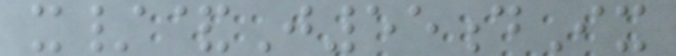x/&J55dIx
